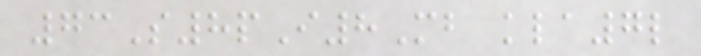73S8pI8Mb kla7l
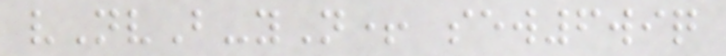vNvB-yN+ sew6wiq
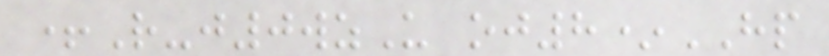+R-j0wzU oj8*HP
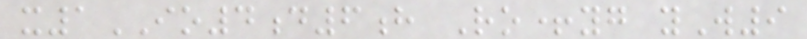x1IO4d6h Ro+yg yW9
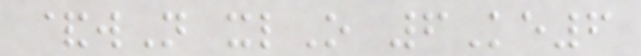&wN xlO 6Ke6
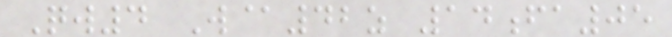Qw4 W@42z 14fa05
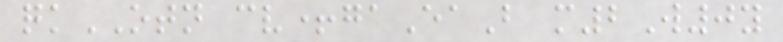qkOTN cv+gaEaB m2W0y
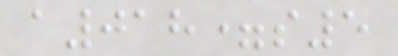a018=s5
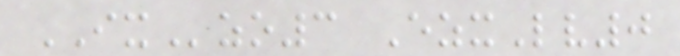IXzo3 EzxLv0
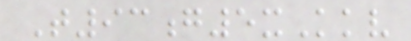T93g5xKkv
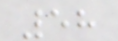58
